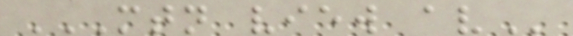MTN VIEW AV
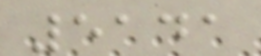5141
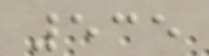535
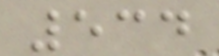534
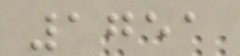1751
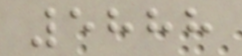5888
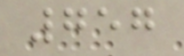757
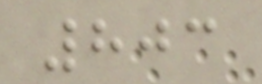803
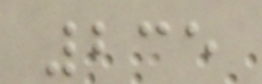235
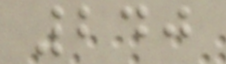240
